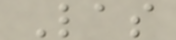Las
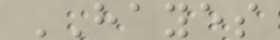HAYES
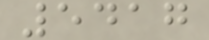5417
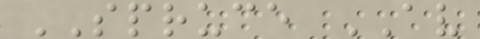SPRUCE AV
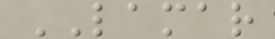LAMAR
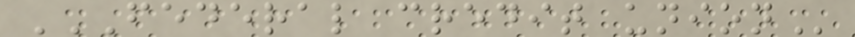FEDERAL CREDIT UNION
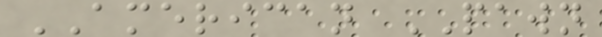AMERICAN PAWN
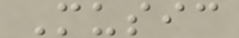Music
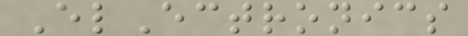ElEctronics
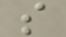s
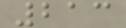213
